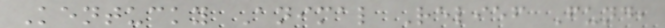Kentucky Animal Relief Fund,
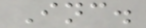Inc.
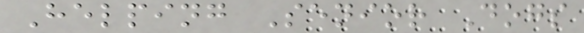Helping Senior Dogs
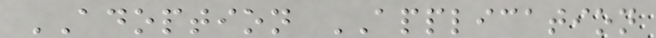ADOPTION APPLICATION
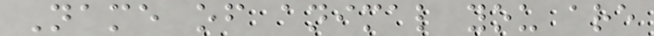Name of animal you are
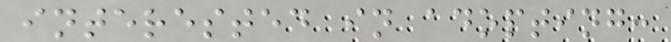interested in adopting:
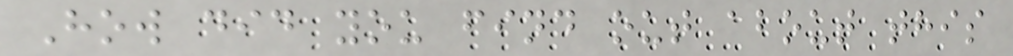How did you find out about this
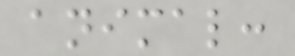animal:
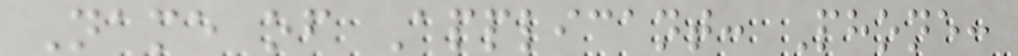Name of Applicant: Phone:
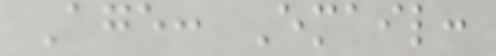Age: Email:
